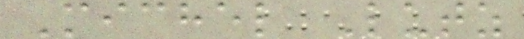Michel Lutz
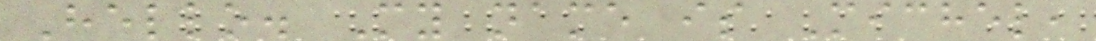Hello. My name is Michel,
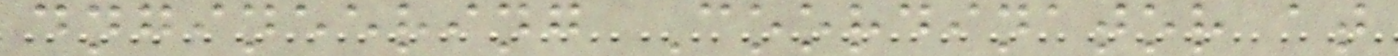dngineering Coordinator at
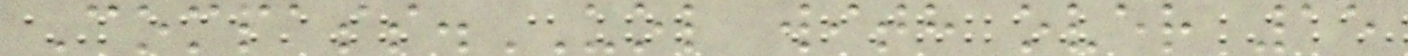Compass.UOL with over 15
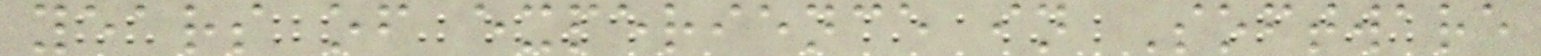years of experience in Software
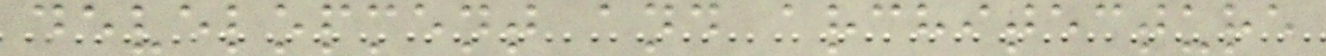development and architecture
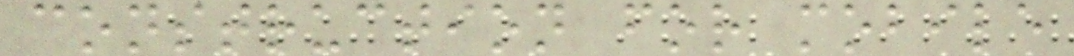construction for mobile
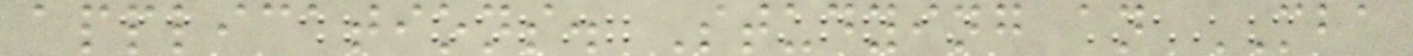applications. Studying an MBA
